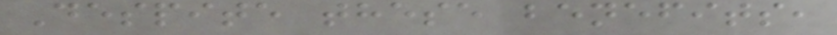Despite these benefits,
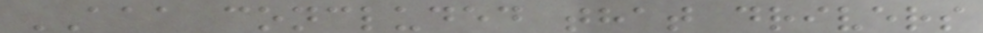AAA concluded that drivers
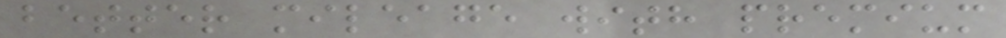better mileage with premium
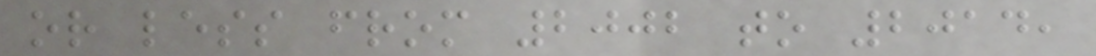or less from 2002 to 2014,
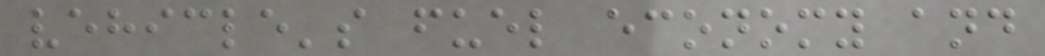vehicle's fuel economy and
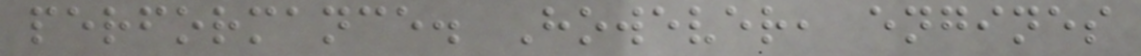performance. However, engines
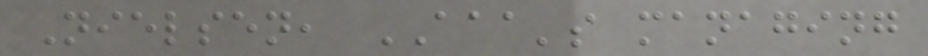Nielsen, AAA's managing
